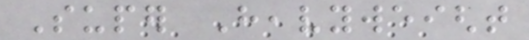Super Heavyweight
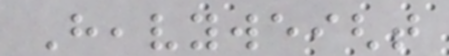Heavyweight
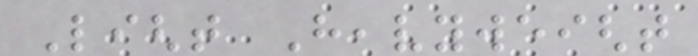Light Heavyweight
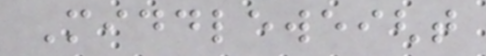Middleweight
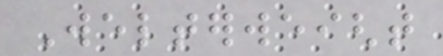Welterweight
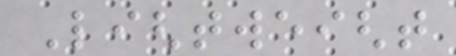Lightweight
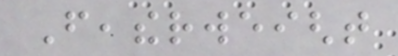Featherweight
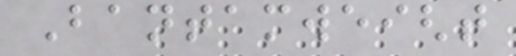Bantamweight
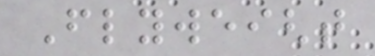Flyweight
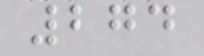274
